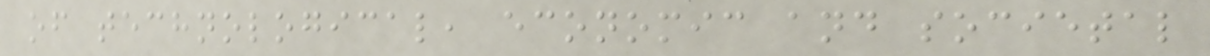of technological, economic and societal
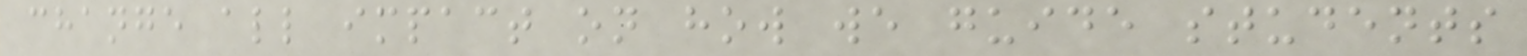change all impact on how we guide students
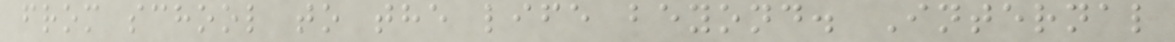from school to the life beyond. Internal
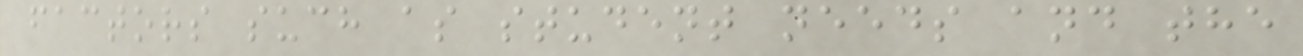factors such as student needs and the
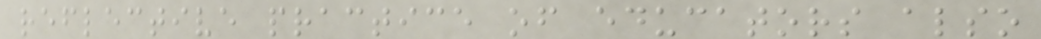reflective practice of educators also
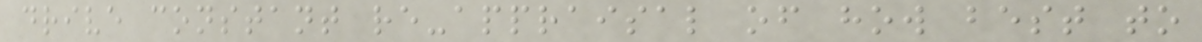drive constant re-appraisal of how best to
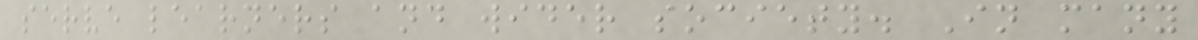serve learners and wider society. In many
